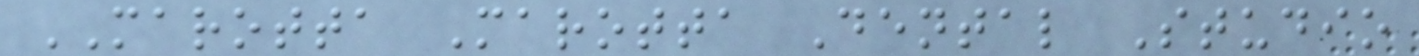MAROTTA Marotta Dental Studio
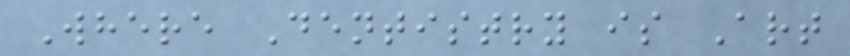Where Dentistry is Art
